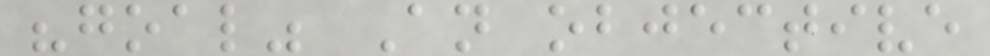"goal" An objective
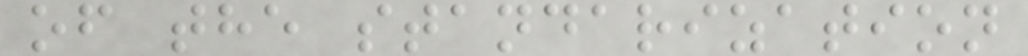of the standarization
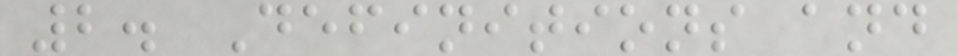2. Definitions and
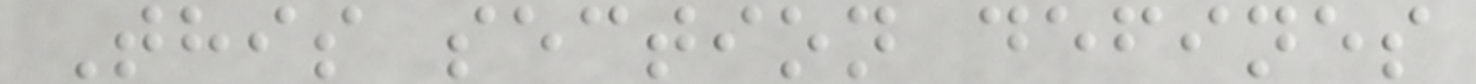This section defines
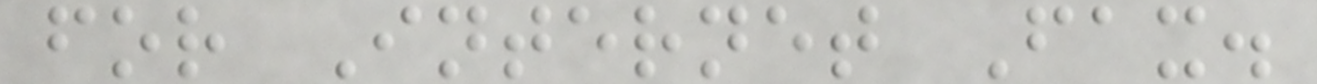for Internet Fax.
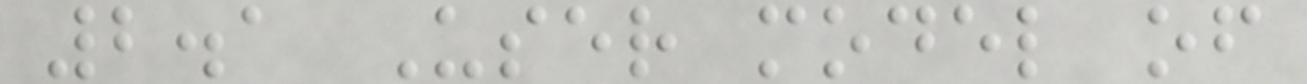2.1 User model of
